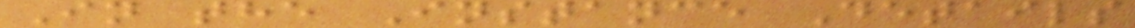In the Instance Details
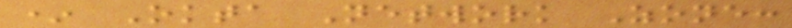* Okta Network Zone:
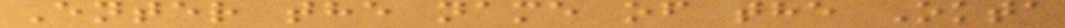Enter the name of the Okta
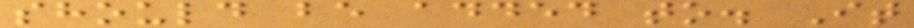should be added to. It
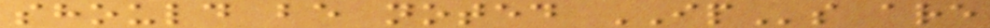should be noted IPs are
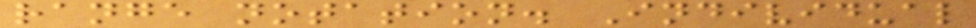range notation. Individual
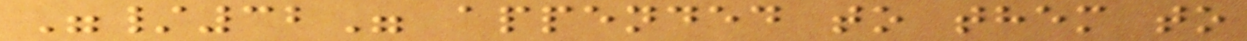"/32" appended to them to
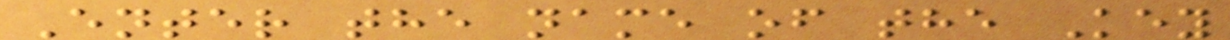Enter the name of the Key
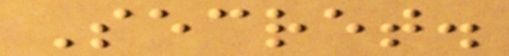Secret.
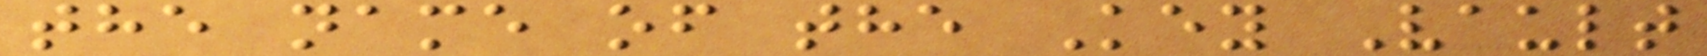the name of the Key Vault
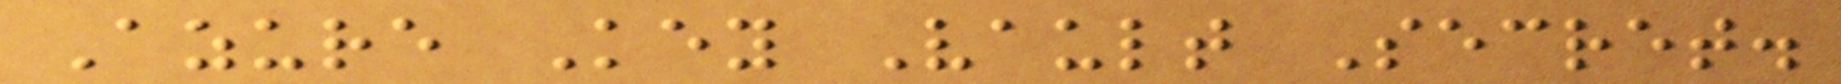Azure Key Vault Secret.
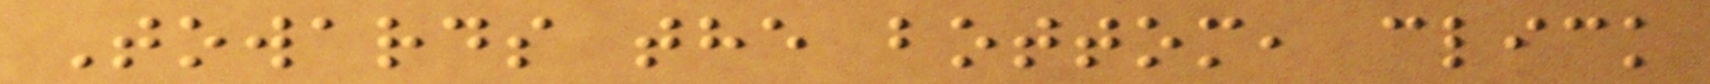Towards the bottom, click
